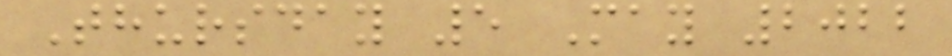Thursday 5 May 2022
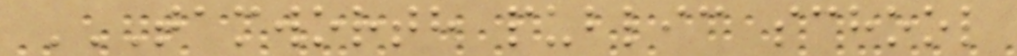TAMWORTH PUBLIC SCHOOL
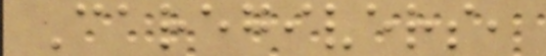Caregivers,
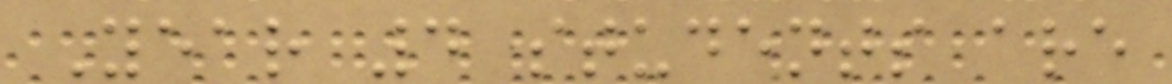Year 4 students are
